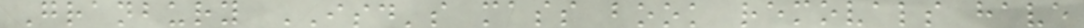Granbury ISD's mass book removals have
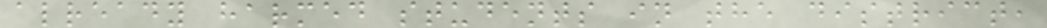already harmed students in the district,
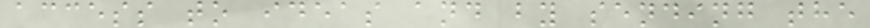access to ideas and by sending the
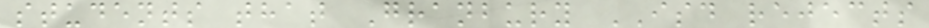students that Granbury ISD rejects
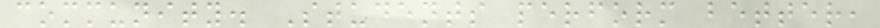community. Students perform better,
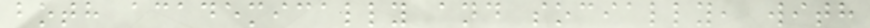both academically and socially, with
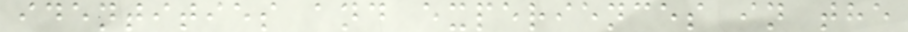identities and experiences in the
